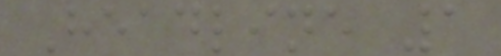Headline 1
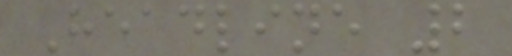Headline 2
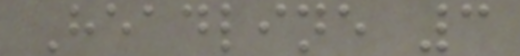Headline 3
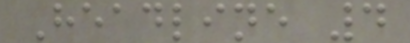Headline 4
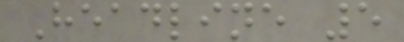Headline 5
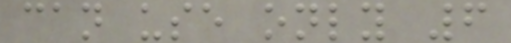can use only 6
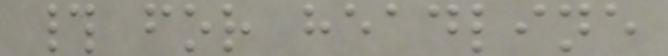# for headline
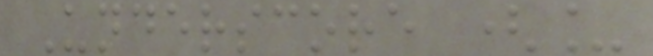Underscore (_
